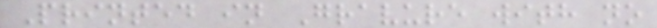Printed in Gravure with no
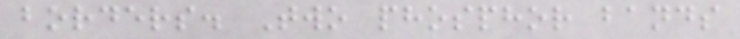borders. Two phosphor bands
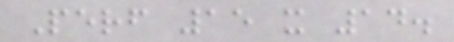Perf 15 x 14.
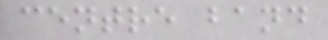centre band
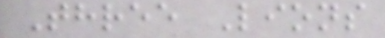Three Lions
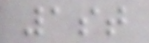1st
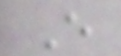E
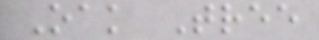Oak Tree
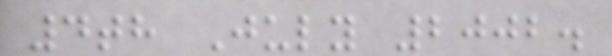4th July 2002.
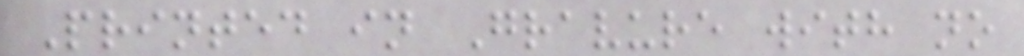Printed in Gravure with no
